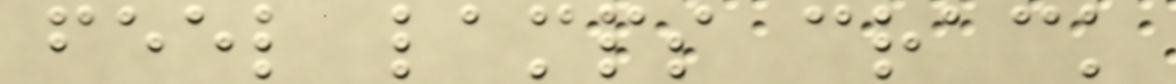feel lamps crack
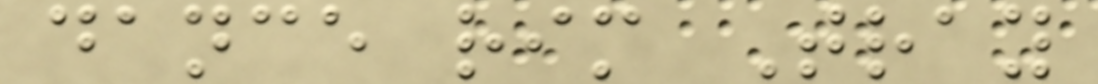dance rim Tray
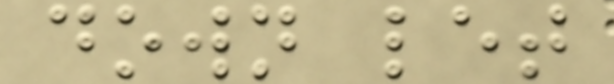down let
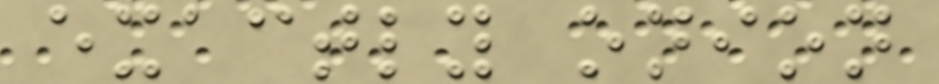exactly onion
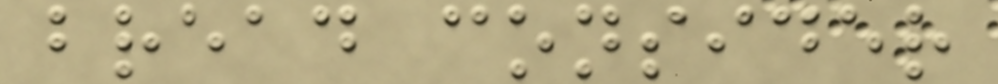bread consider
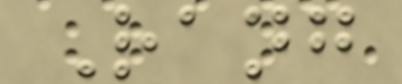Rang
